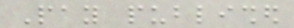Pay published
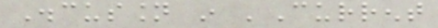Discussion in 'Current
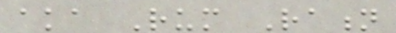aka Rum Ration
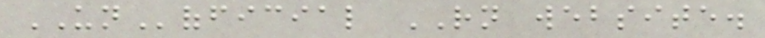UNofficial RN website.
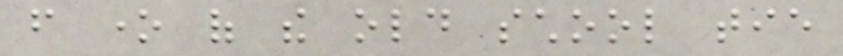from one of the old school tie
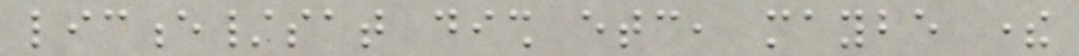licence/sat dish etc, maybe there
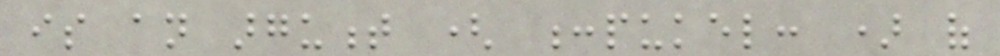is an argument ( :pukel: ) of
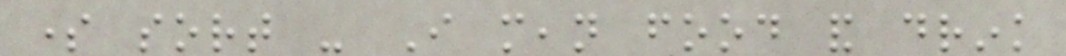some sort - I mean food and drink
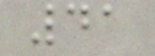41
